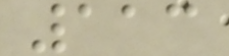113
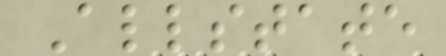Allstate
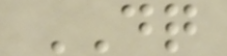DQ
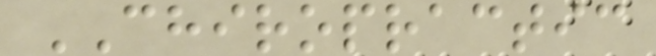CHIROPRACTIC
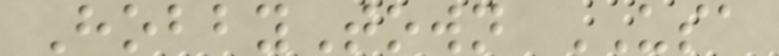HobbyTown USA
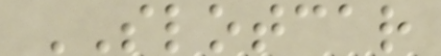SLOTCAR
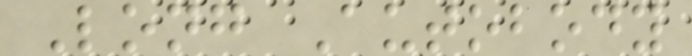Long Autobody
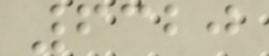6320
